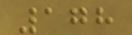178
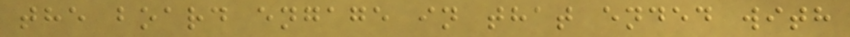the board engage in that ended with
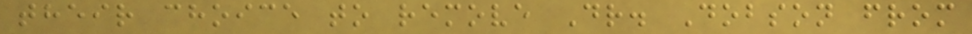their choice to remove Dr. Dobson from
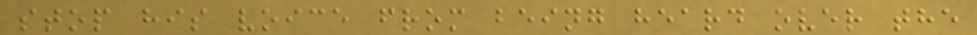stop his voice from being heard over the
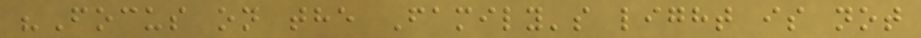"Focus on the Family's light is not
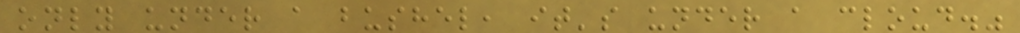only under a bushel, it's under a cloud."
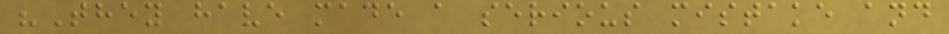"They have made a serious mistake and
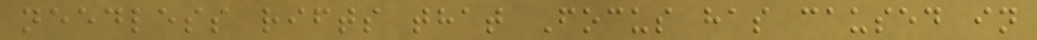needless rifts that Focus has caused in
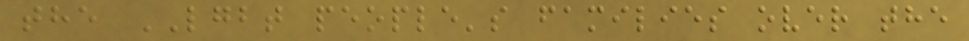the LGBT people's families over the
